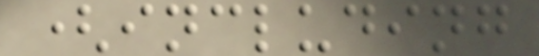(including
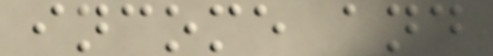income and
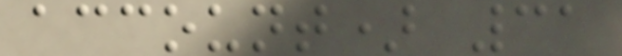account) 31
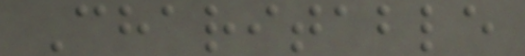Charitable
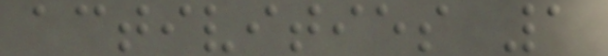activities 1
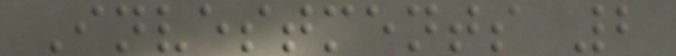Investments 2
